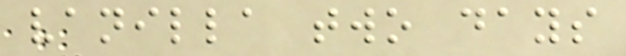vanilla two days
